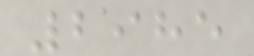2985
